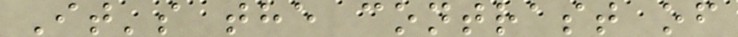It's the contrast of
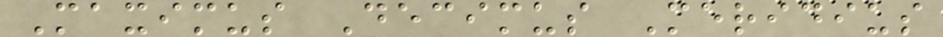Maximus Decimus Meridius
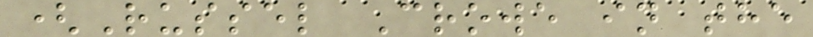(Russel Crowe in the
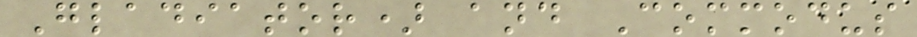Gladiator) and Commodus
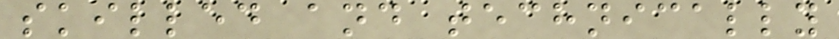skilled and technically
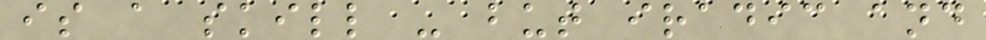is a skill - but iradic and
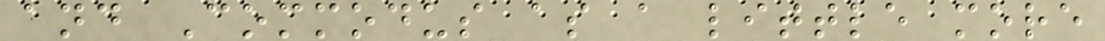and Commodus as a little more
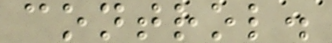control.
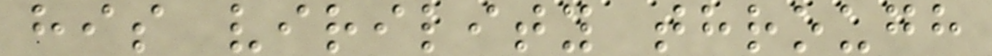his virility through
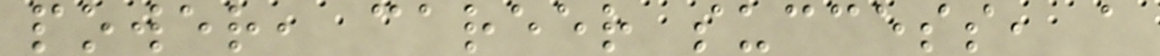power, career success, a
